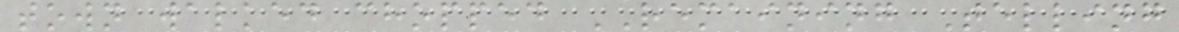town walked chopped REMAINING Telling
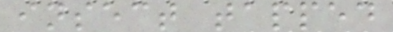insect tapped
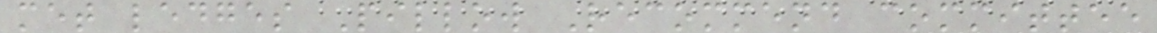met ledges Pillow Recommend committee
